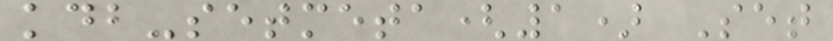kdb-setmeta(1) Set
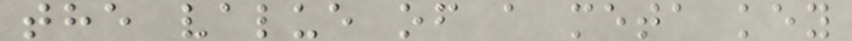the value of a meta key
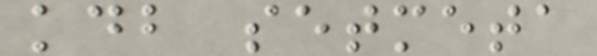kdb setmeta
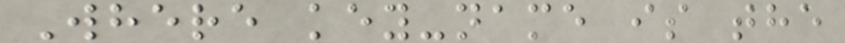Where key-name is the
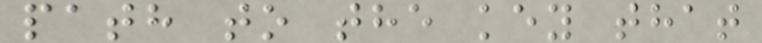path to the key that
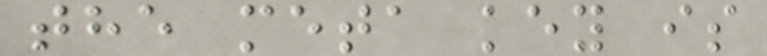the meta key is
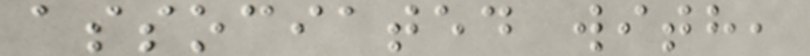associated with,
